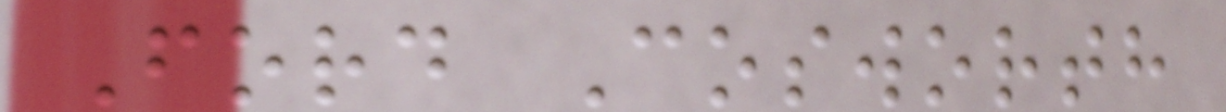Ford Cosworth
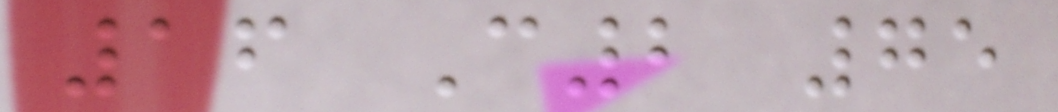16 C2 75
